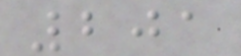201
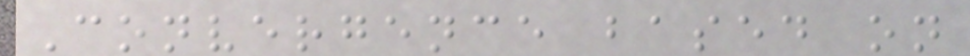Convergence based on
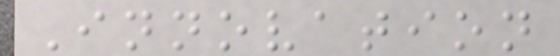Innovation
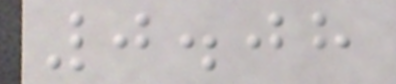0.08
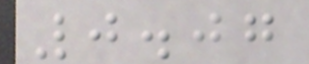0.07
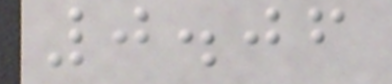0.06
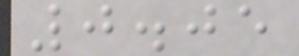0.05
